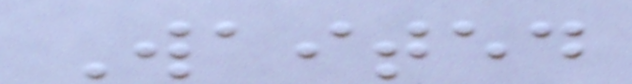Waited
